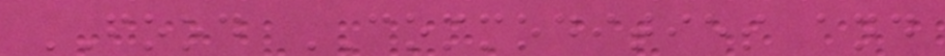FOOD COMMODITIES and
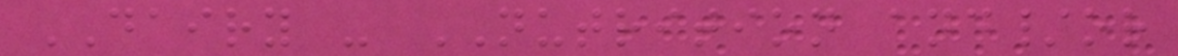DAIRY - NUTRITION and/or
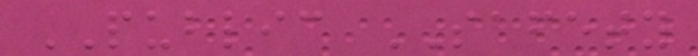PUBLIC SAFETY
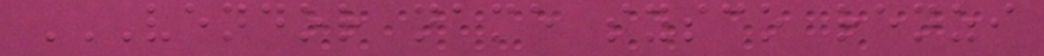VENDOR NAME SYSCO RENZI
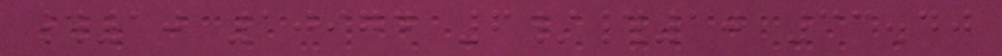#10 10974 6/#10 33.40
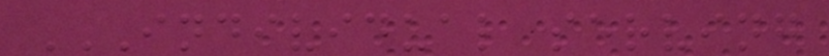INDIVIDUAL SERVING
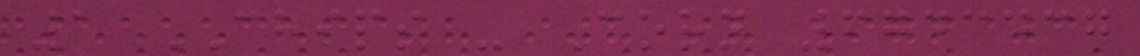1 CHIPS - Corn 6743437
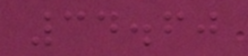34.60
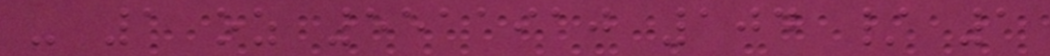- 1 oz 5511910 104 / 1
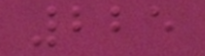225
